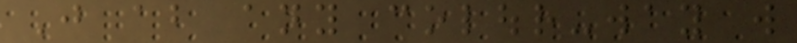Just about any colour-way will
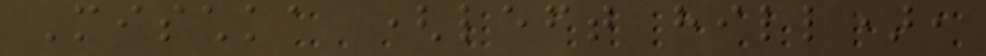Mischka (left hill),
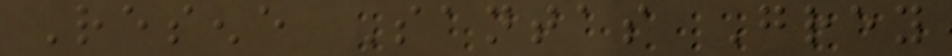Resene Santas Grey
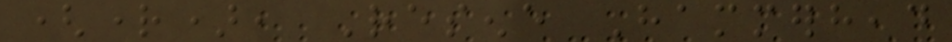(right), Resene Hammerhead
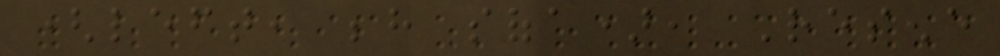(left, behind sofa), Resene
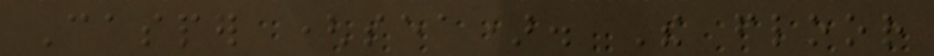Casper (sea). The floor
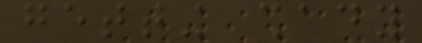getting shady
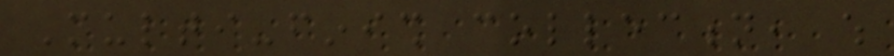Multi-finish collection, which
